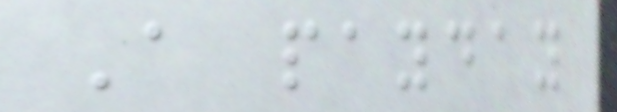A payday
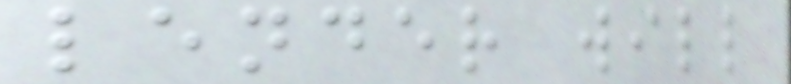lender will
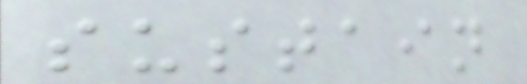sustain
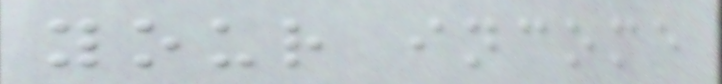your income
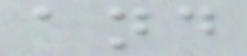and
